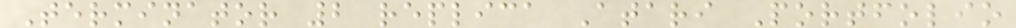Terminator 2 replica Atari Portfolio
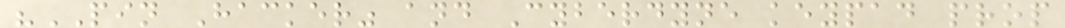"PIN Hacker" and Cyberdyne keypad prop
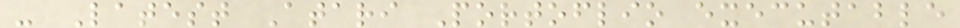- Latest Atari Portoflio executable
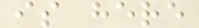is here
